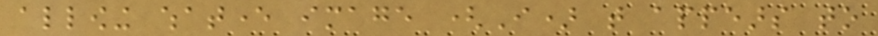allowing whatever image (I) that appears to
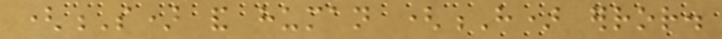(S) and human (H) error.
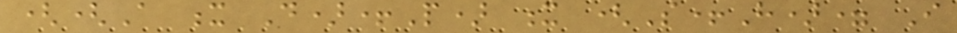((A x D)+P) x (S+H)= I
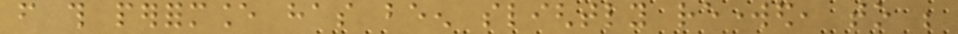from this performance has been slightly reworked, to be
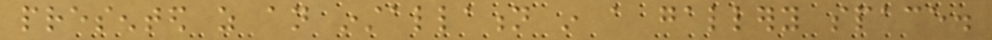presented as an installation in a gallery space.
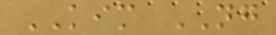KIM NG
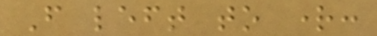From left to right:
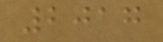2017
